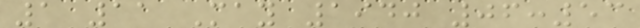1 11 May 1940 06:53
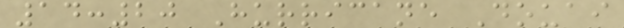14:20 Hurricane Douai
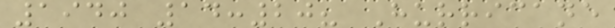1940 14:20? Hurricane
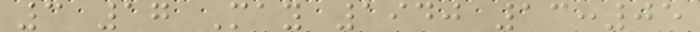3 17 May 1940 13:05
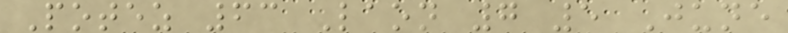Potez 63 Laon 7 5 June
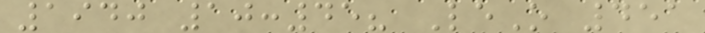1940 10:45? LeO 451
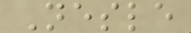Nesle
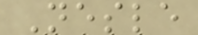Nesle
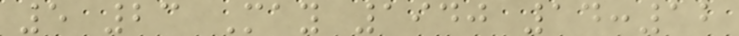5 23 May 1940 14:12
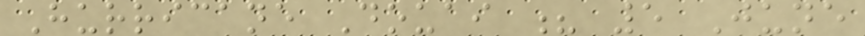Hurricane Douai ? 5 June
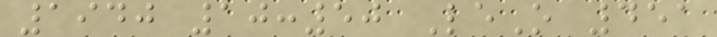1940 10:50 LeO 451
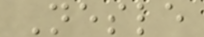Nesle
